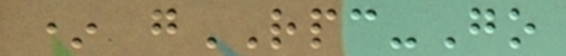* gRPC-Go
